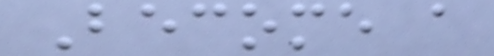Become a
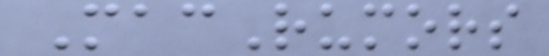MacRumors
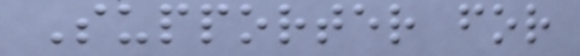Supporter for
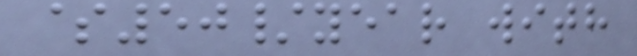$50/year with
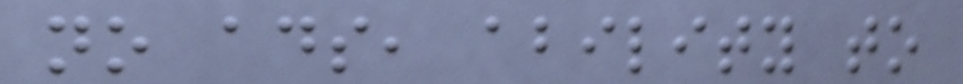no ads, ability to
